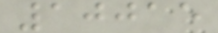10015
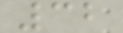32
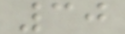30
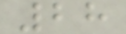28
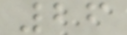26
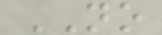NO
